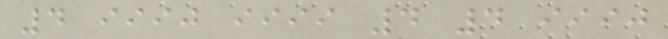4 iiij iiii 4 4 iiij
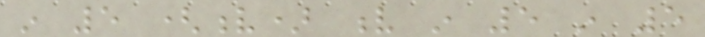in 5 (v) v in 5 in 5
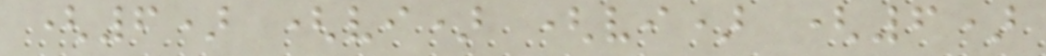(6) (vi) (vi) (6)
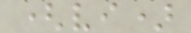(vi)
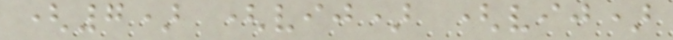(7) (vij) (vij)
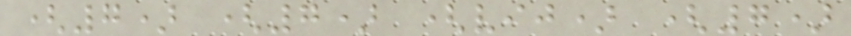(7) (7) (vij) (7)
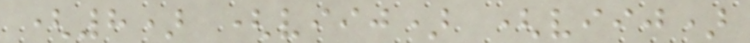(8) (viij) (viij)
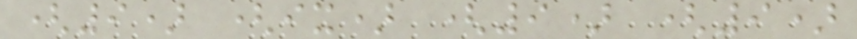(9) (ix) (9) (9)
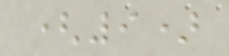(9)
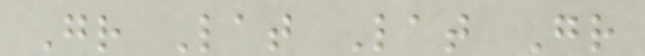Gr Lat Lat Gr
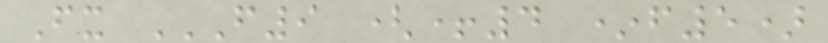Fx F9 (+4 *F5)
